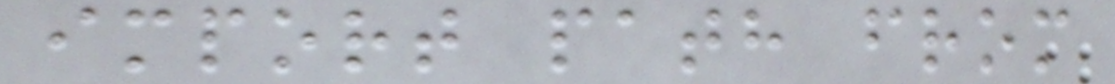import path from
